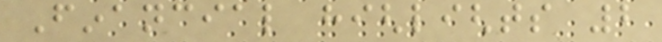Financial highlights 2
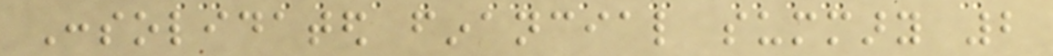Consolidated financial summary 2
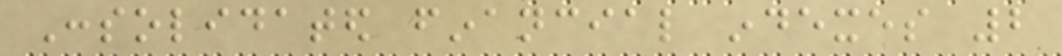Consolidated financial indexes 2
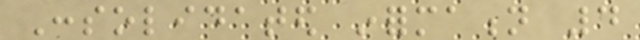Consolidated information 4
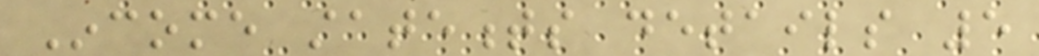Income statements details 5
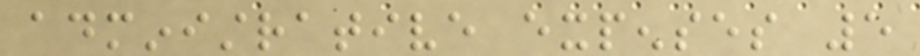administrative expenses 5
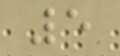5
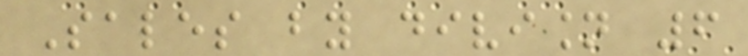Sales by division 6
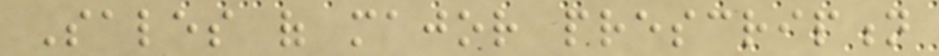Sales of major prescription
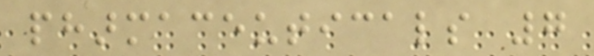pharmaceuticals 7
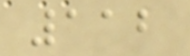112
